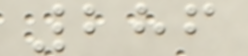286
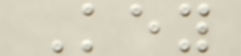Key
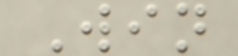Win
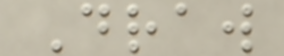Draw
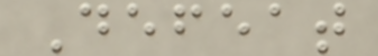Defeat
